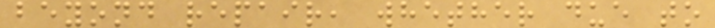beyond repair, whether due to
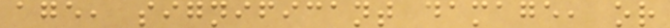age, significant damage, or
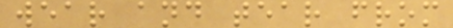wear and tear from
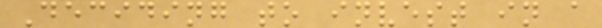Deciding to invest in a
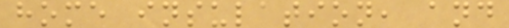home insulation, and
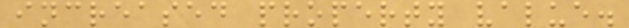increased property value.
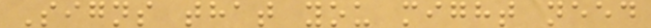Signs that you might need
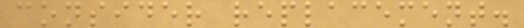consider replacement.
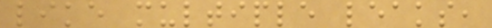like multiple leaks,
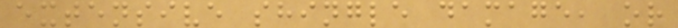extensive shingle damage, or
